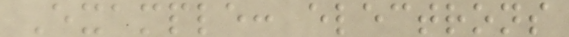Example: electrons
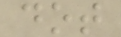dot
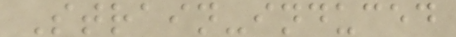Strain-induced
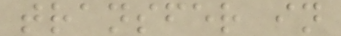transfer in
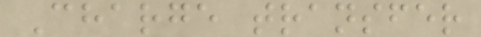Charge transfer
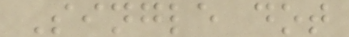Single dot
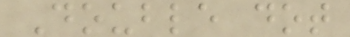Double dot
